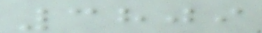3809
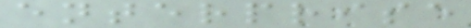enterprise
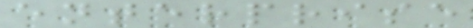enterprise
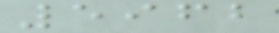5962
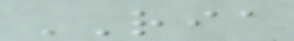RIA
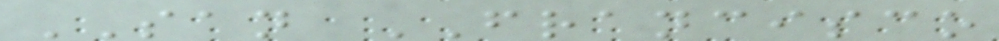SAN FRANCISCO
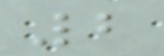2
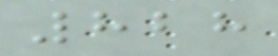828
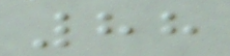88
